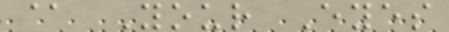@ Your Eyes
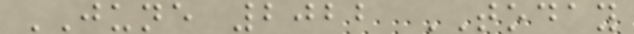JUNE 2022 TODAY
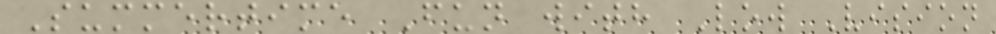Summertime Fun with Low Vision
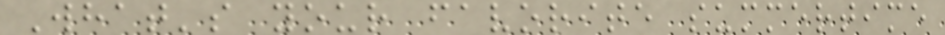What's your favorite summertime
